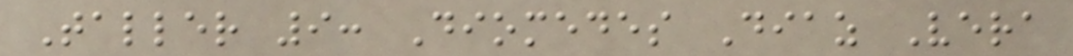Taller 9: Diomedes Diaz Vera
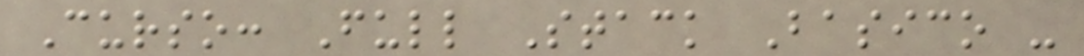Curso: Full Stack Basico -
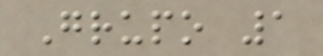Grupo 1
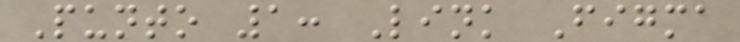Punto 1: Link Figma
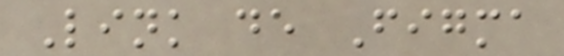Link de Figma
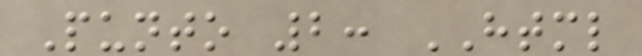Punto 2: HTML
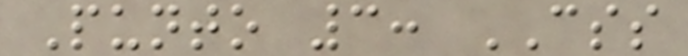Punto 3: CSS
